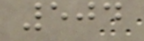504
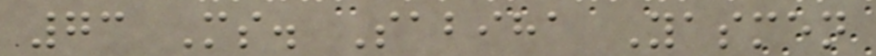73 Ms. Sabiha Yasmen
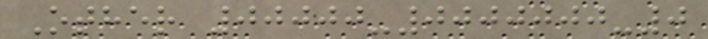Other 00000-0000000-0
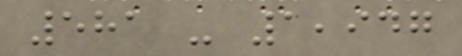581 - 1,947
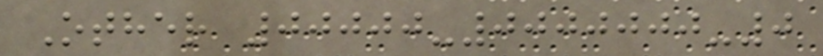Other 00000-0000000-0
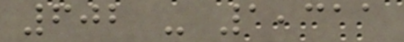602 - 1,311
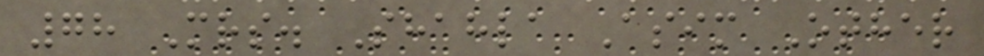78 Mrs. Shahla Asim Other
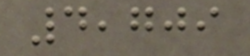4,709
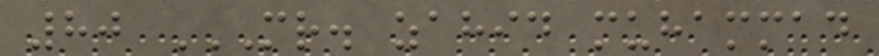80 MR. ZAHID MUHAMMAD
